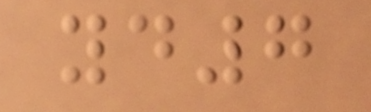yd7
